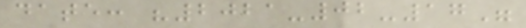date: "2021-02-17"
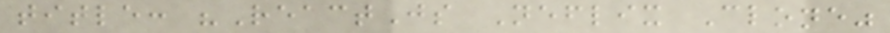title: "ReactJs Neflix Clone"
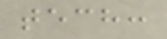tech:
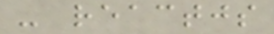- reactjs
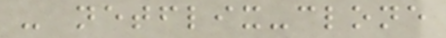- netflix-clone
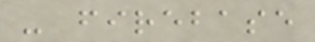- firebase
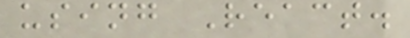using React.
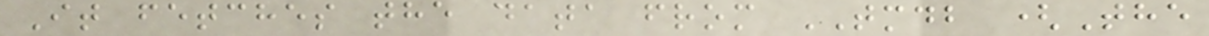It fetches the data from TMDB (The
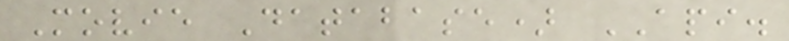Movie Database) API.
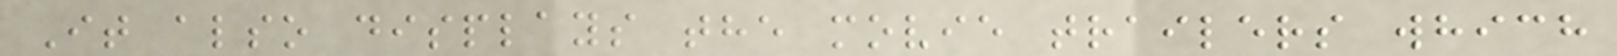It also displays the movie trailers which
